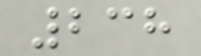238
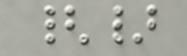{}
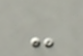-
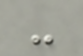-
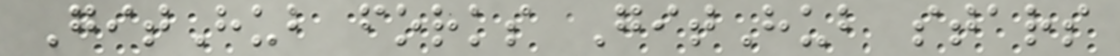GitHub forks GitHub stars
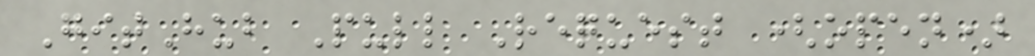GitHub Pull Request (open)
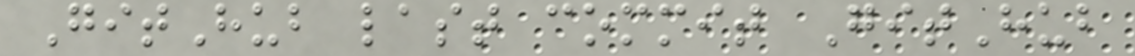GitHub last commit GitHub
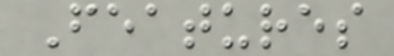Features
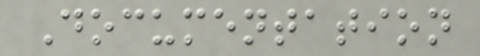Documentation
